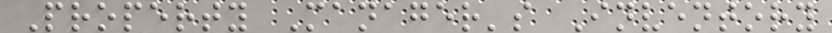Property Manager's Inventory
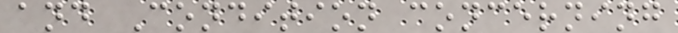and Condition concerning
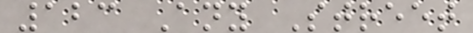123 Any Street
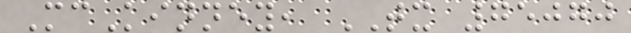McKinney, TX 75070
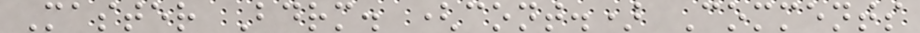Master Bdrm. (cont.) Comments
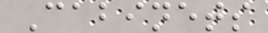Cabinets
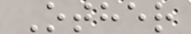Other
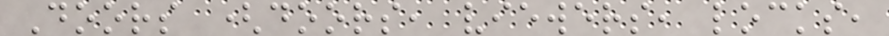Doors (doors, viewers, locks,
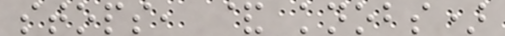stops, & knobs)
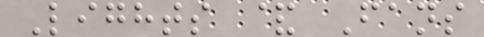Lights & Fans
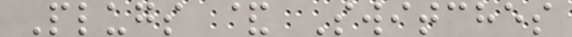Plugs & Switches
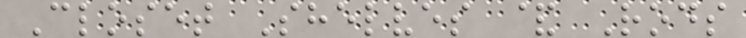Closet Shelves & Rods
